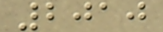2010
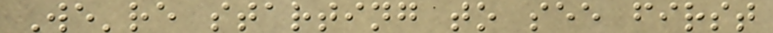We're starting to see first
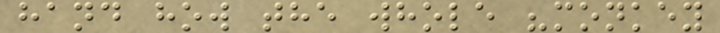hand how the whole "monkey
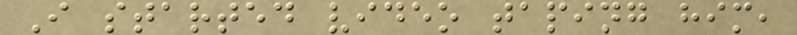I started video taping him,
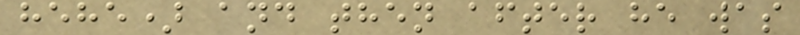hehe) and then after he was
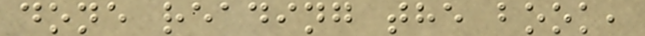done reading the book,
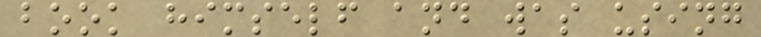book himself and was using
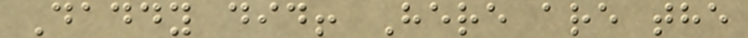Daddy did! Here are the
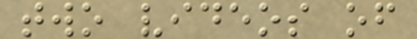two videos of
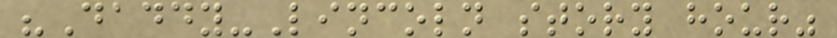"Daddy-Lincoln story hour"
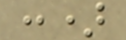:)
